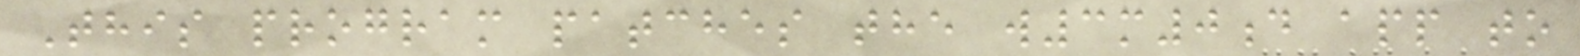This program patches the w3m0d app to
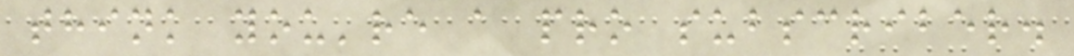think you're a pro subscriber.
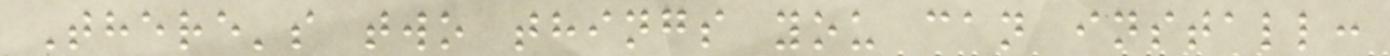There's two things you can install:
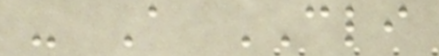- A CLI
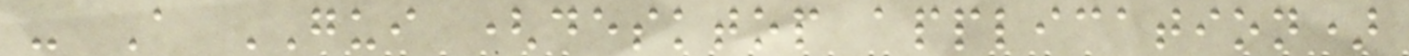- A GUI (desktop application)
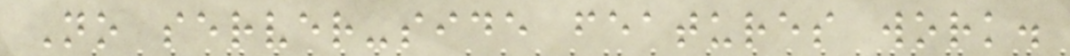No server-side features work.
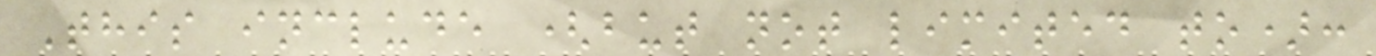This include (but not limited to):
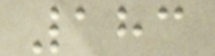183
